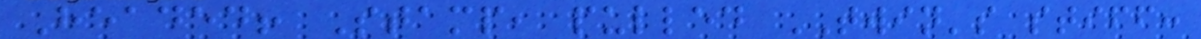Headed! Stamp, pulled TWIN's stiff:
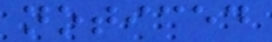noticed
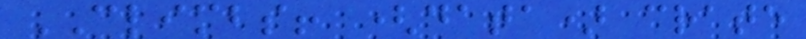CLIMBS! (data) crate
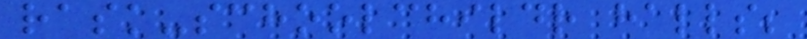rask-schoolchildr halls;
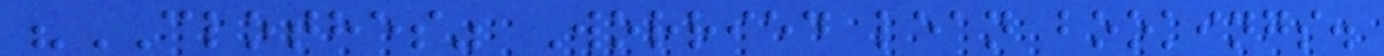"CLOTHES" Worried lean bookings.
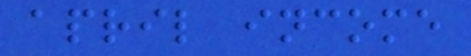april income
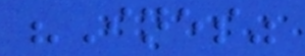"Ines"
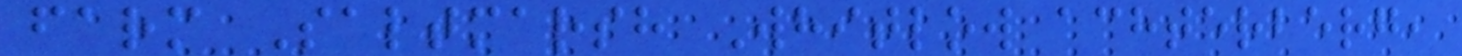farm Saltmarsh Whitlow achterberg,
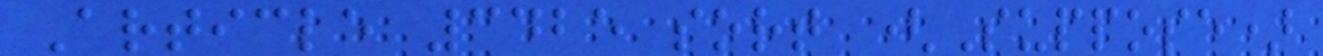Article 3425 sort (Suppose)
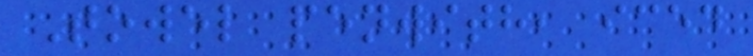Towel penwith, iced
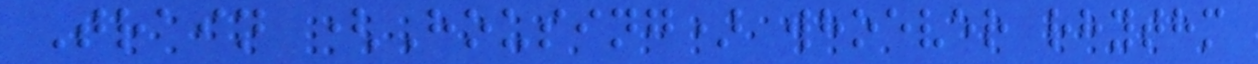Train (Housing) whoever rhythm
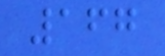167
